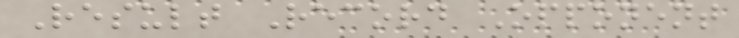Result Record Opponent
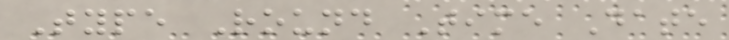Type Round Time Date
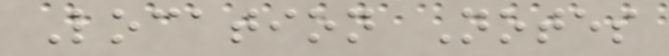Location Notes
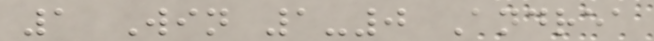1 Win 1-0 Andrea
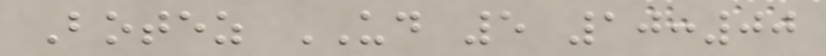Botez UD 5 10:00
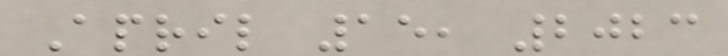April 15, 2023
